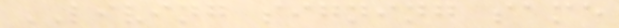LIVING signing same
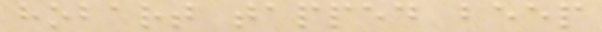hobart tapped beep
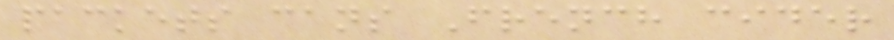packets cans French cider
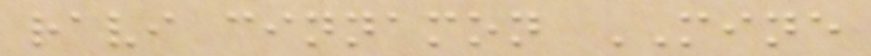ravi cinnamon MINE
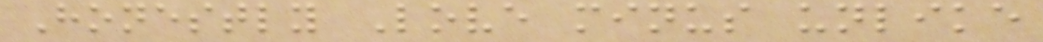Honestly Love minus unlike
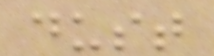dust
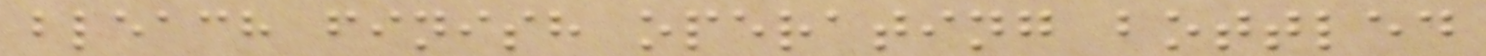bleach finish operating bottled
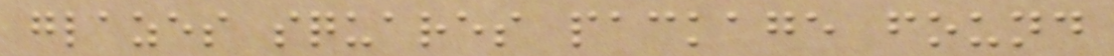glazes squares package found
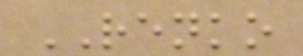RENKO
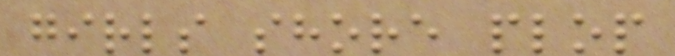girls shore plop
